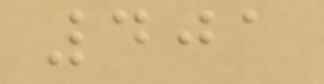401
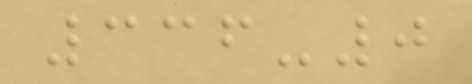336-0
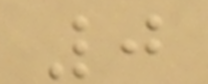0
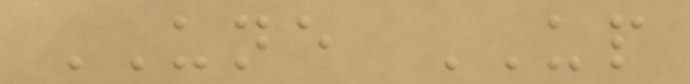UNE UP
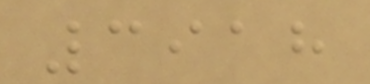3918
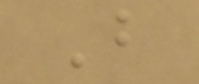B
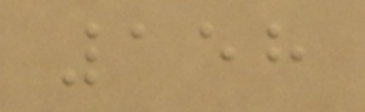158
